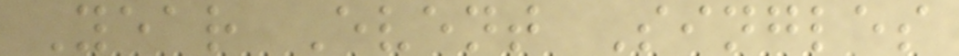Year Event Singles
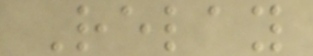Relay
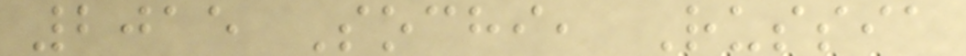2015 Sochi, Russia
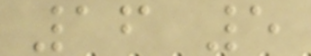16 5
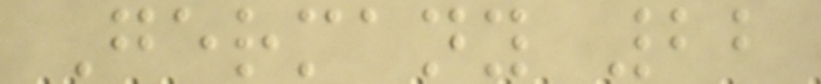Germany 22
